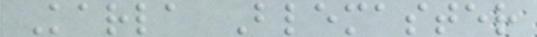Karla Blemaster
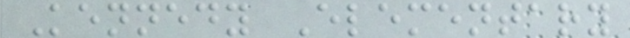Kennedy Elementary
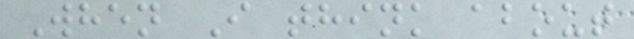When I think about
